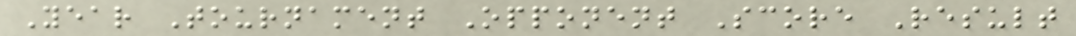Year Tournament Opponent Score Result
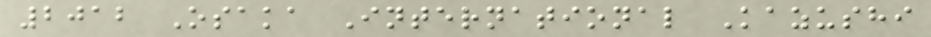2012 Osaka International Kazushi
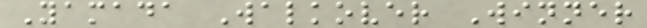Yamada Walkover Winner
